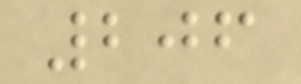206
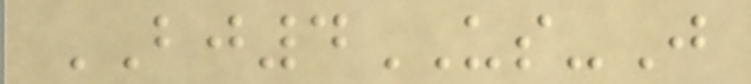BJ4US-J
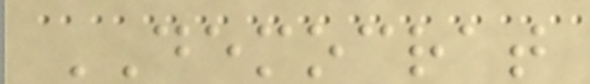DEMOCRAT
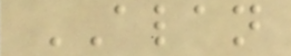ALAN
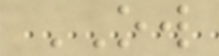OW
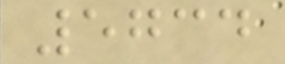5734
